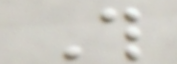This
